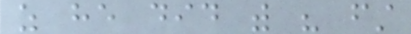as he did with his first
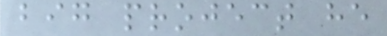big project he
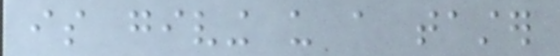is giving us a taster
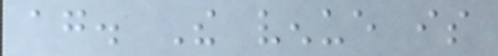again. The venue is
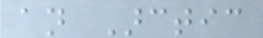an Arctic
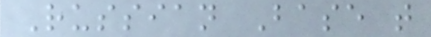Russian Base that
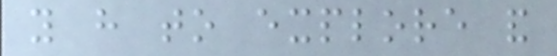you have to explore and
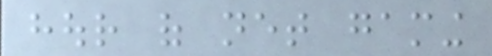hour of net gaming
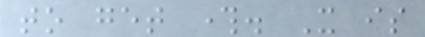to get through. It is
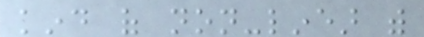kind of non-linear with
